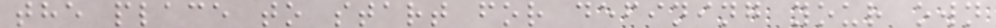the place to start for defining your own
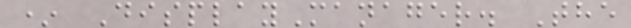* DisplayManager. The
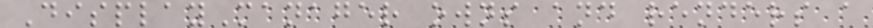DisplayManager owns and renders a
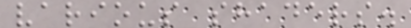various shaders.
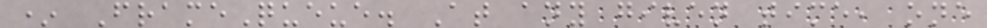* FrameQueue. At any given time, one
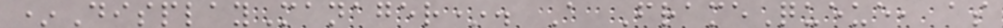*DisplayManager*. A FrameQueue, as
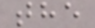the
